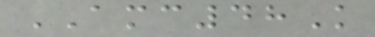AMC48K
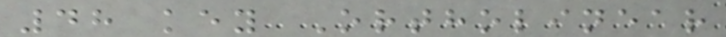48 key Ortholinear
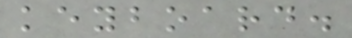keyboard.
